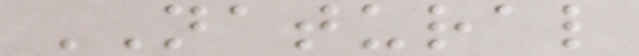NATURAL
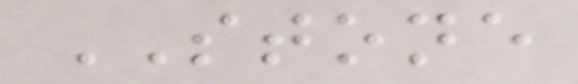STONE
